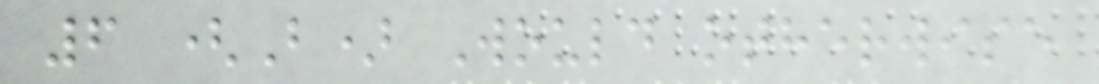6 (B) Would otherwise
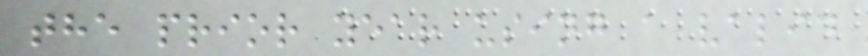the prior year using a valid
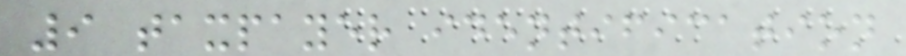9 taxpayer identification
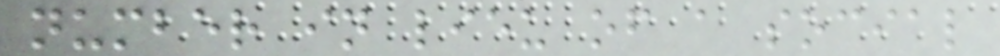number in lieu of a social
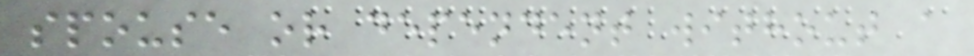spouse or dependent without a
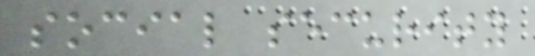social security
